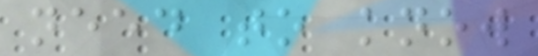need to know
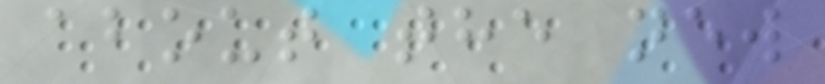about the new
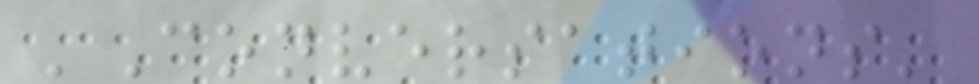'Conversations'
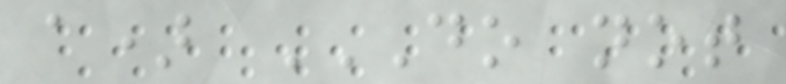a) DO NOT
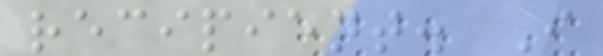recipient. I
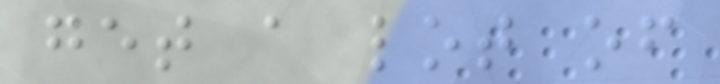get a lot of
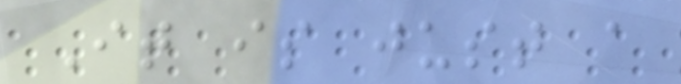It is just a
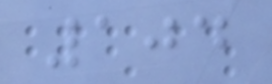104
